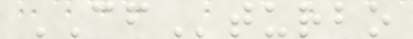CFturbo
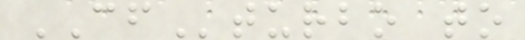CFturbo to
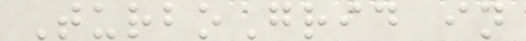TurboGrid in
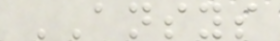ANSYS
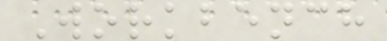Workbench
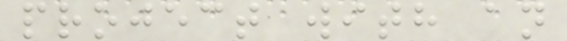project with an
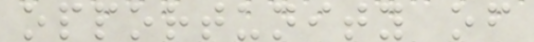opportunity of
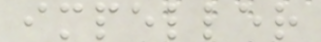impeller
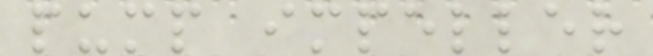pump impeller
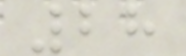28
